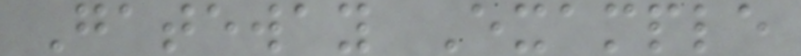Gateway Example
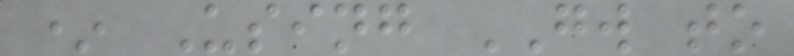* Using GW to
